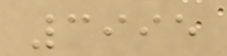3995
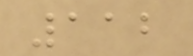112
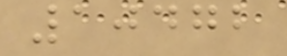10472
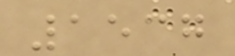1537
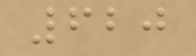620
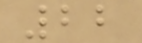22
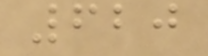620
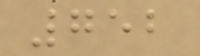752
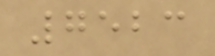7523
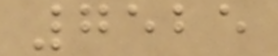7525
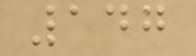147
